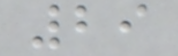29
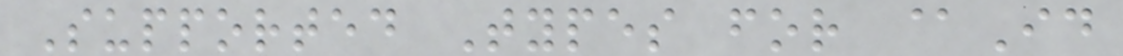Supported Types for @Id
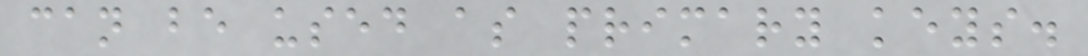can be used as primary keys.
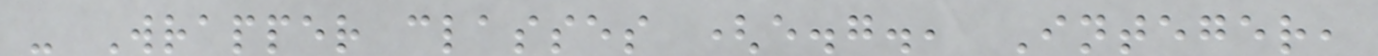- Wrapper classes (e.g., Integer,
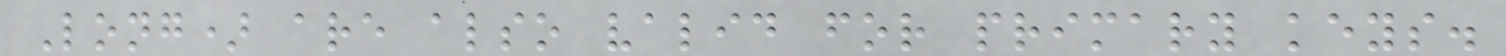Long) are also valid for primary keys.
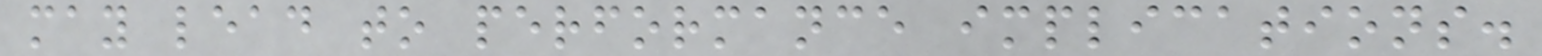may lead to performance implications.
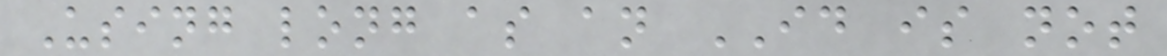Using long as an ID is not
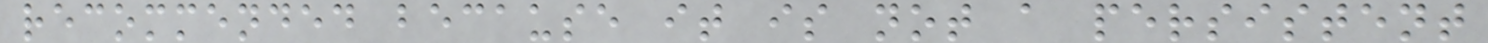recommended because it is not a persistent
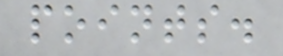points.
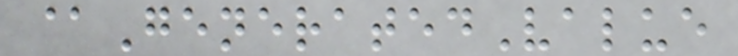@GeneratedValue
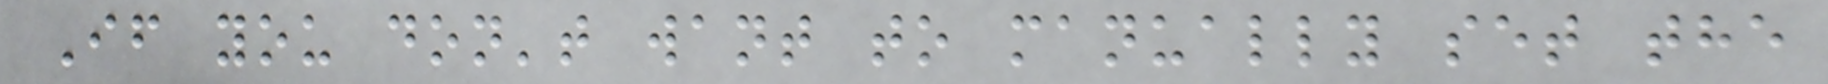If you don't want to manually set the
